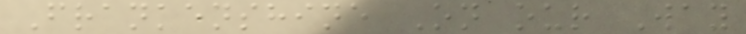Frankenshine On our Way
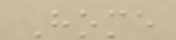Home
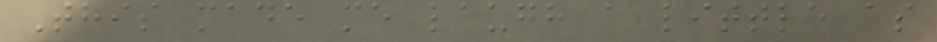This made me laugh a little as
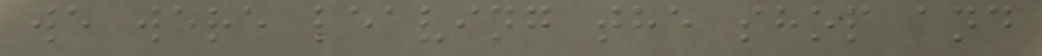we were leaving the shop and
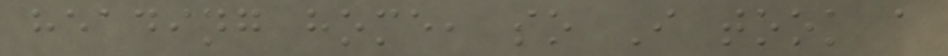heading home, so I took a
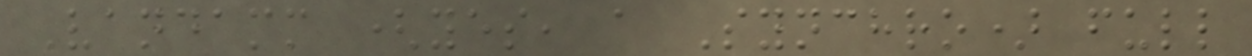Vandamm (yes, a Synchro) full
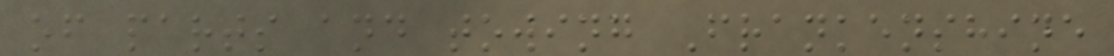of parts and towing Frankenshine
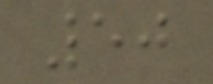50
